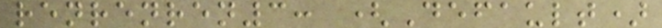renrenren3: (Default)
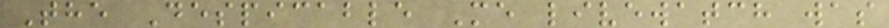The Despicable Me livewatch was
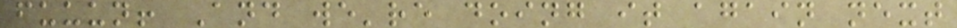fuuun! And we're doing it again next
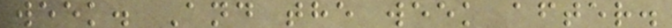week. And the week after.
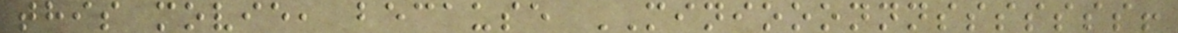this movie, because MINIOOONNNSSSSSSS!
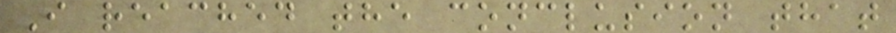I reached the conclusion that
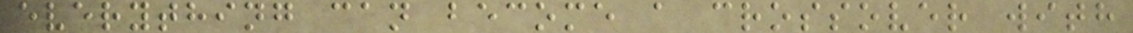everything can become a crossover with
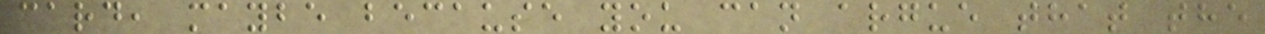card, maybe because you can argue that the
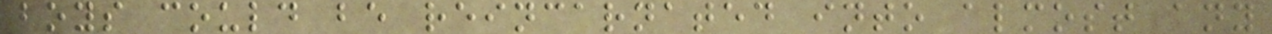boys could be reincarnated into almost any
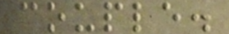couple.
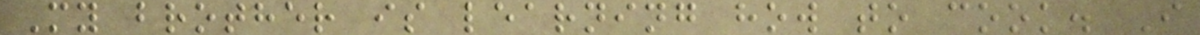My brother is learning how to cook. I
